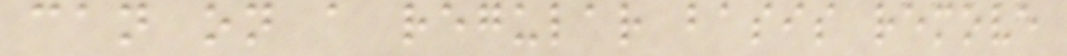can on a regular basis remove
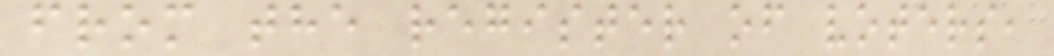from the register of voters,
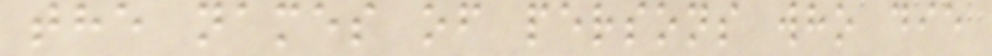the names of persons who die
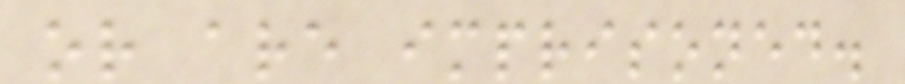or are imprisoned.
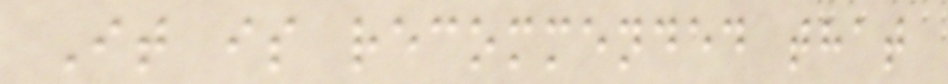It is recommended that
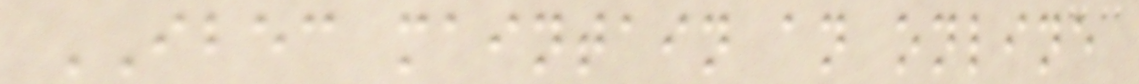IBEC maintain an online
